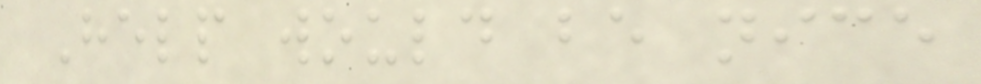Help would be nice
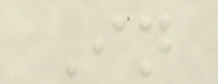In
